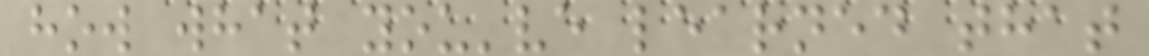how what you've learned that
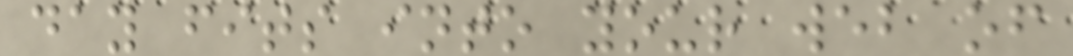day fits into your web of
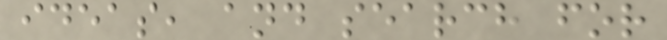ideas, and search for
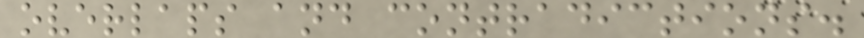overlaps and contradictions.
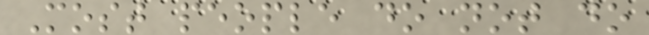Most people do not do
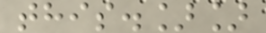this.]]
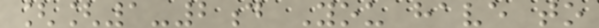[[1-2d You have to
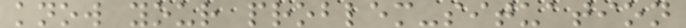know your problem-situation
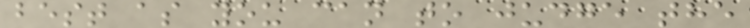best as you can to judge the
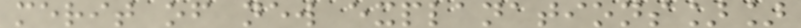merit of new explanations]]
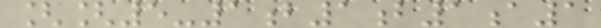[[5-1b1b1a1
